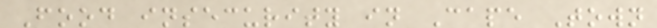Food insecurity in Cape Town
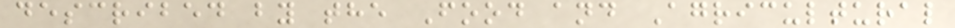described by the Food and Agricultural
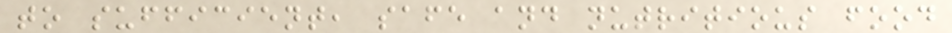to sufficient, safe and nutritious food
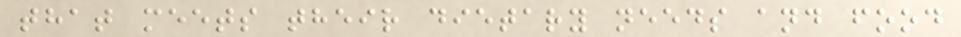that meets their dietary needs and food
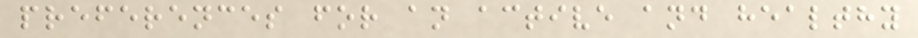preferences for an active and healthy
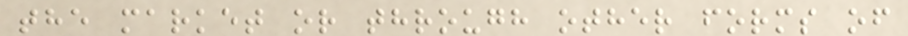the market or through other forms of
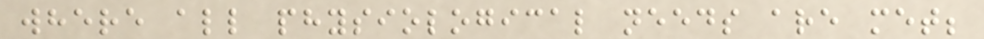where all physiological needs are met;
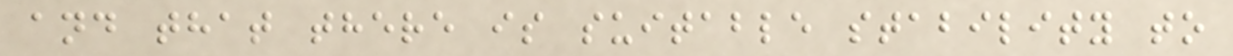and that there is suitable stability to
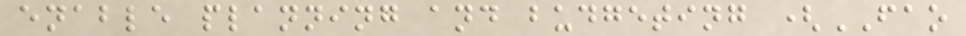enable planning and budgeting (FAO
